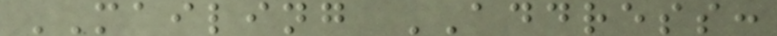MAILING ADDRESS:
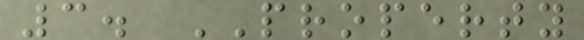3. PROPERTY
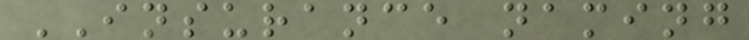INSURANCE naming
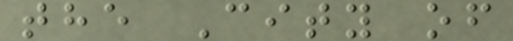the City of
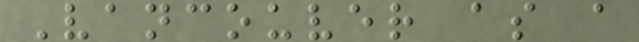Vancouver as a
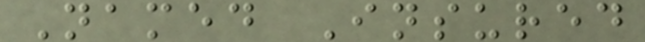Named Insured
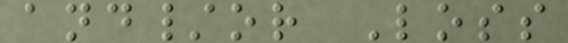and/or Loss
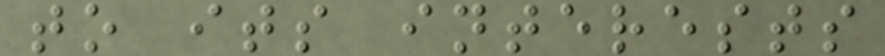to its interests
